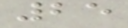25
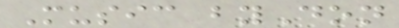Music byDon
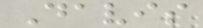Davis
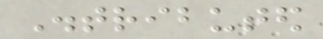Distributed
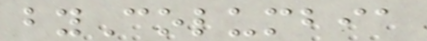byColumbia
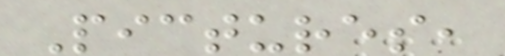Pictures,
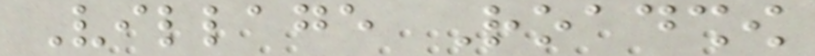Village Roadshow
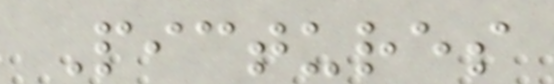Pictures
